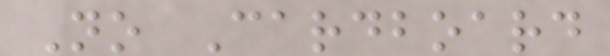No Cardboard
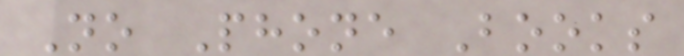No Phone Books
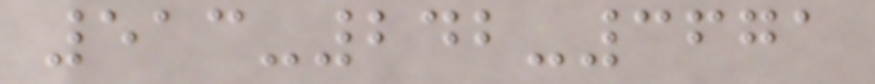513-242-3671
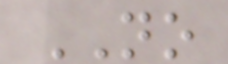NO
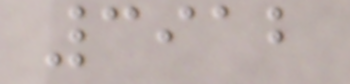3912
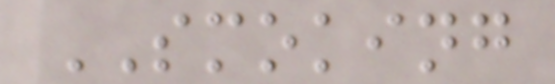SMOKING
